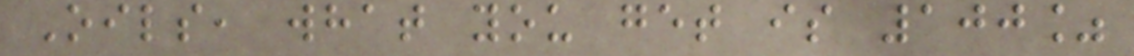Oils, what you get is 100%
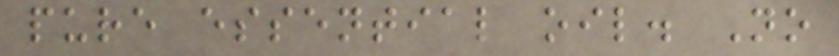pure essential oil. No
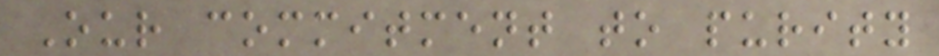Our commitment to purity
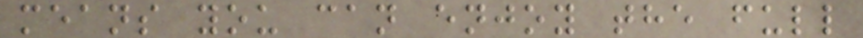means you can enjoy the full
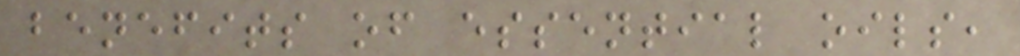benefits of essential oils,
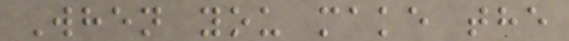When you make the
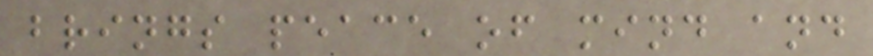brings peace of mind and
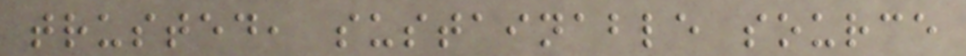trusted, sustainable source
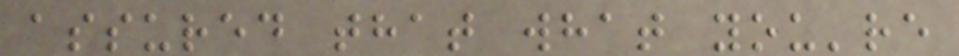assured that what you're
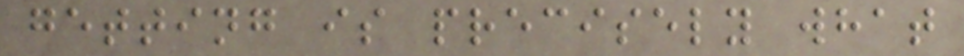getting is precisely what
